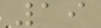19
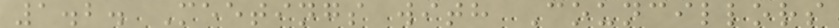1.2. Meetings with Councillors
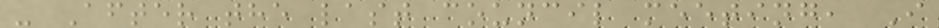- After the last council meeting, I
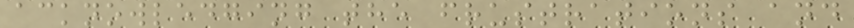acknowledging the frustrations and
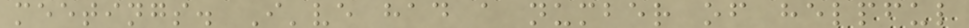meetings. I've had a number of helpful
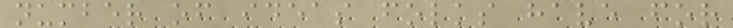number of ideas folks have for
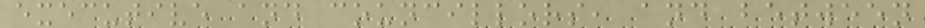executive and councillors, and between
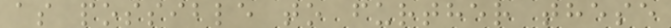as possible to further these
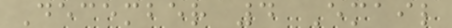December 4 Email
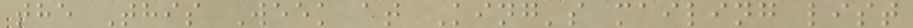the This Week at King's mailing list
